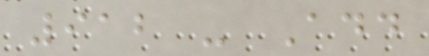912 - Add
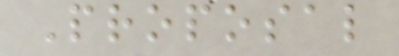Proposal
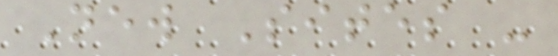New Sites -
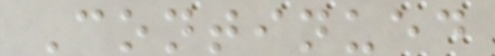Continued
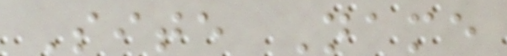Site Name
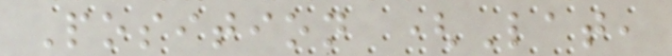Position (Lat,
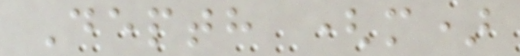Depth (m)
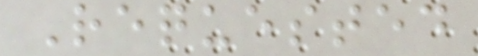Requested
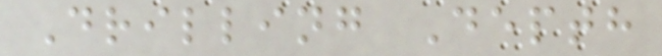Drilling Depth
